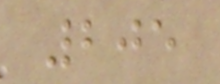205
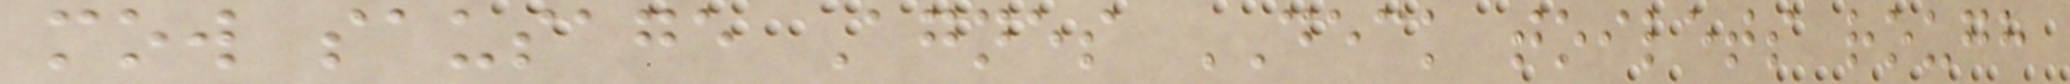mow sausage Agnes DECK toilets rough
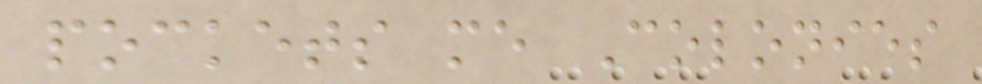pockets me Colonies
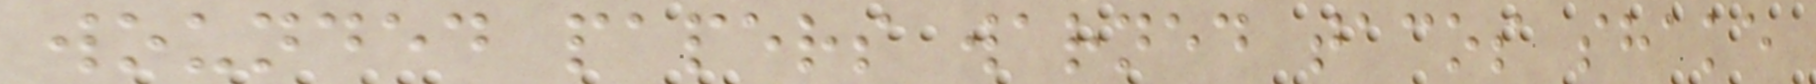wounded papers warned tacos shake
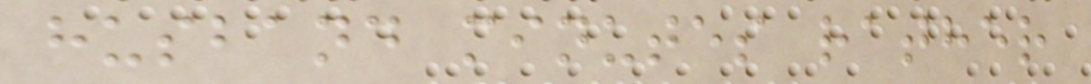husband minutes rather
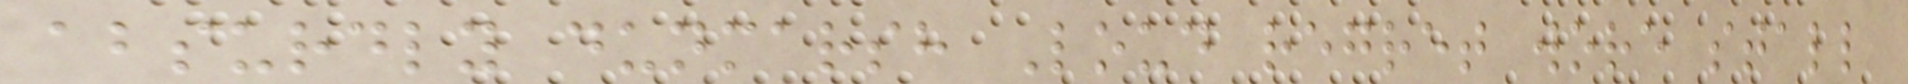absurdly dunmarsh Loud regret wore stall
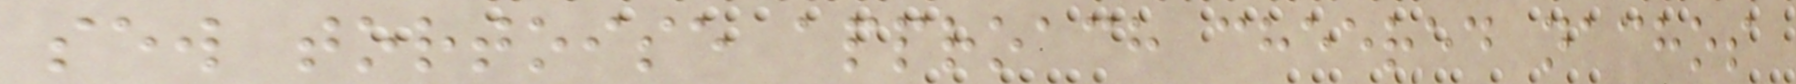sew tortoise approach cheered nachos
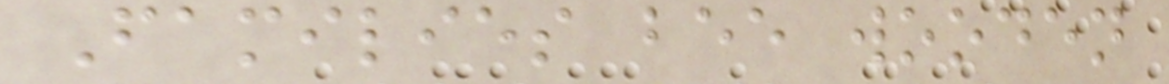Families bee wooden
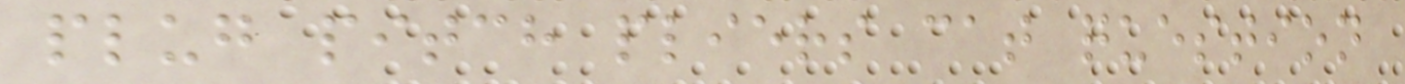plug pitch pliers cat question
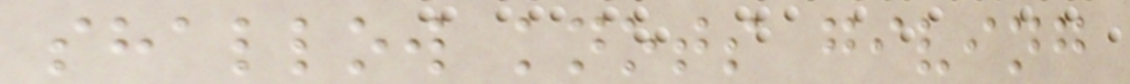shallow knots giving
